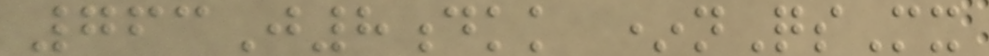763J8dkk *nQsMx
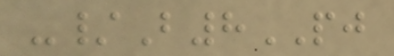-/B8PJ
